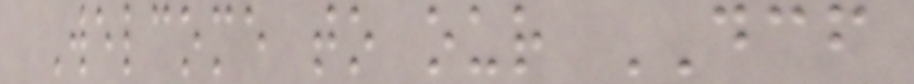Welcome to our DCF
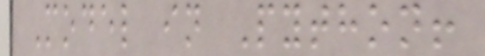Model in Python!
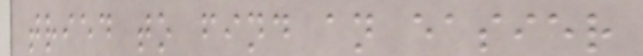tried to find an easier
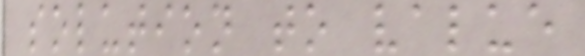solution to value
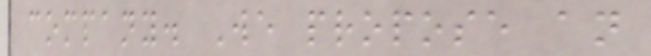company. We propose an
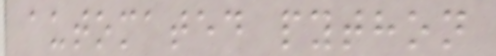automated python
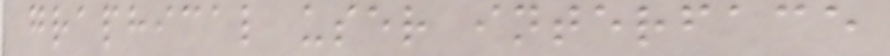graphical user interface
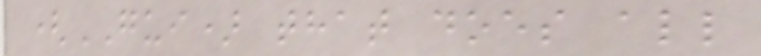(GUI) that does all
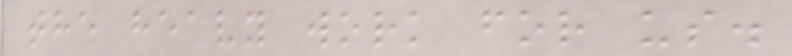the heavy work for us.
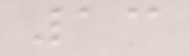13
